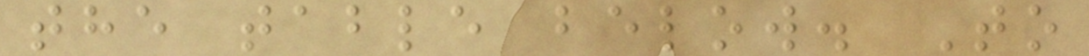the table below. To
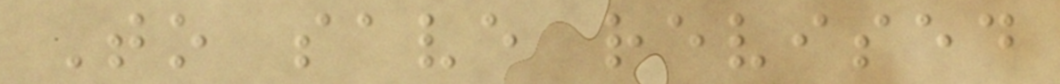To save revised
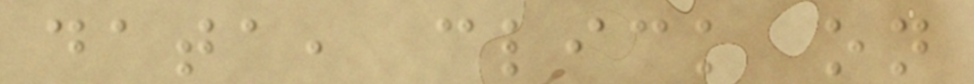data, click on
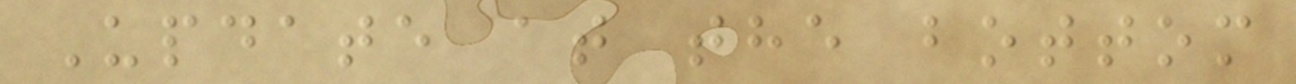Update at the bottom
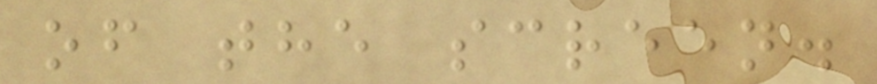of the screen.
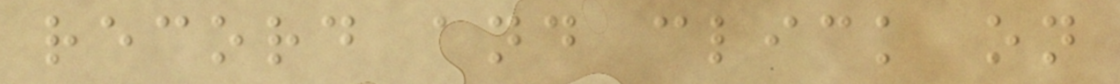record and click on
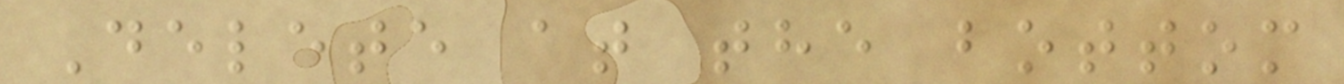Delete at the bottom
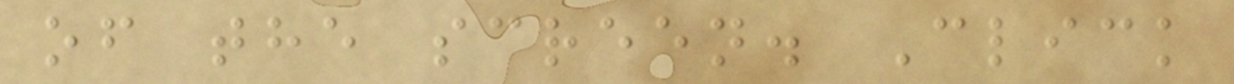of the screen. Click
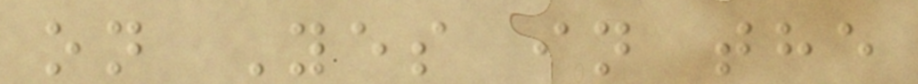on Yes in the
